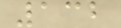132
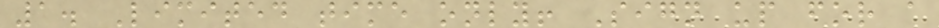1. Limited time only! Sign up for a
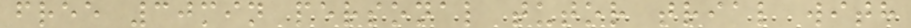free 30min personal tutor trial with
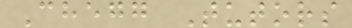Chegg Tutors
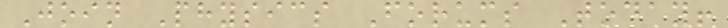Join Physics Forums Today!
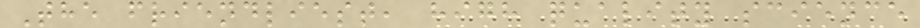The friendliest, high quality science
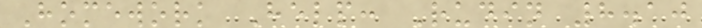Homework Help: Rudin 8.10
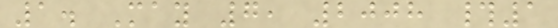1. May 7, 2008 #1
